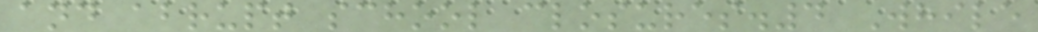and abrupt school closures.4 While
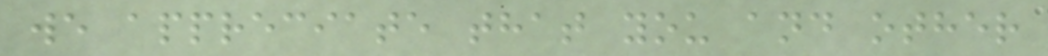we appreciate that you and other
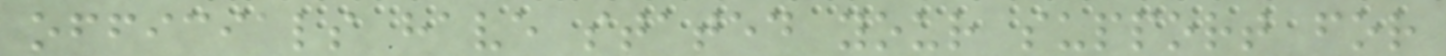officials have stated your support for
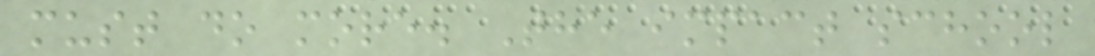must do more. The impact school
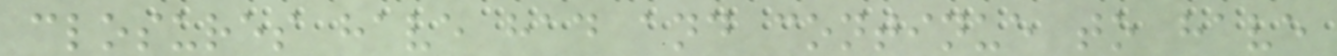closures have had and continue to have
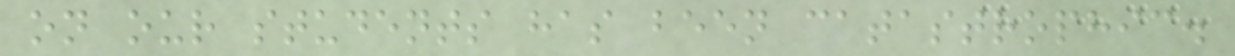on our students has been catastrophic.
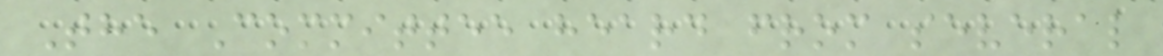The Committee heard from several
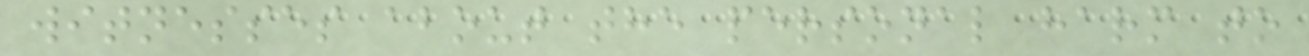witnesses about the personal harm to
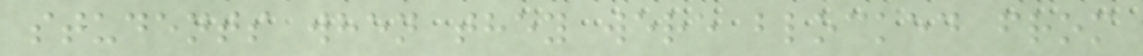students when they were blocked from
